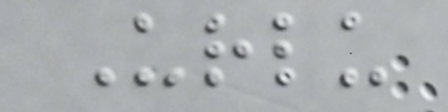Urlu
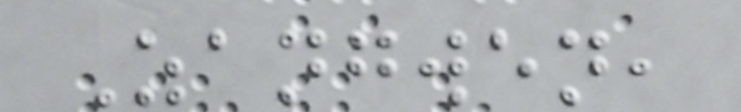Zangwen,
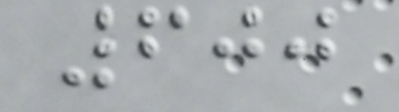600
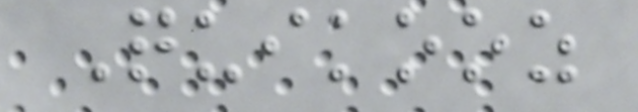Quikooz
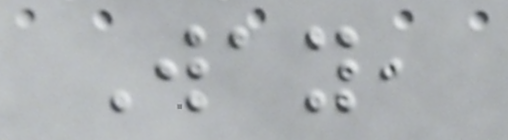Way,
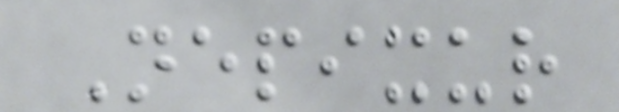Nepixur
